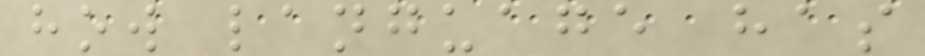how language has
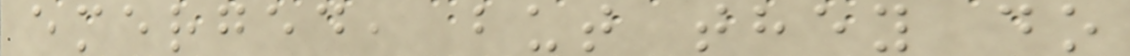emerged, but they do
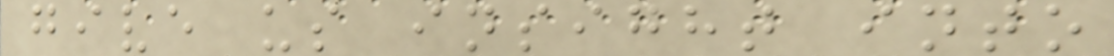give us insight into
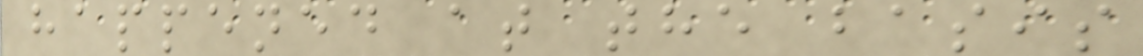happened at the basis
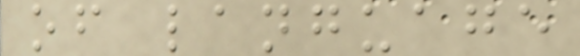of language
